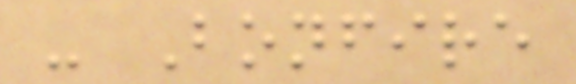- Bonfire
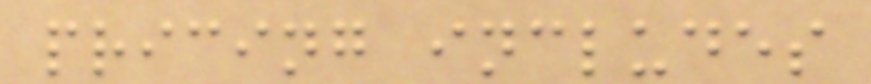pricing includes
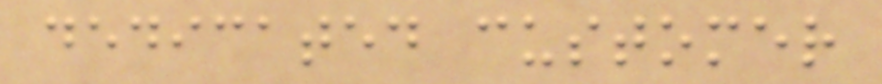dedicated customer
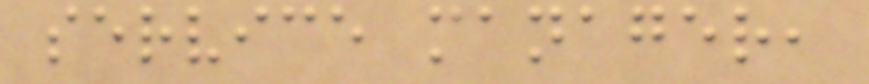service manager,
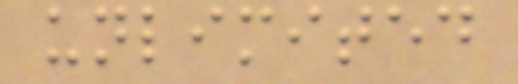unlimited
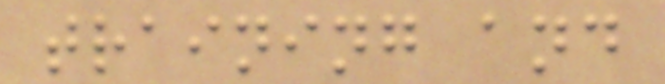training and
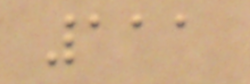111
